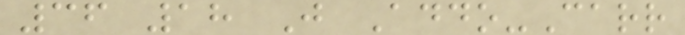36 18 J Addo-Carr
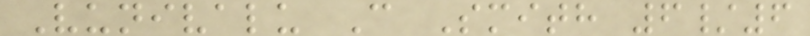Vunivalu C Smith 6/6
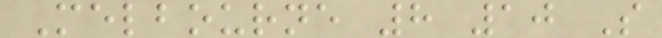Melbourne 8 10 S
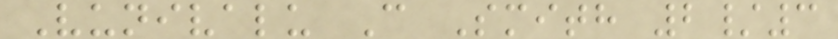Vunivalu C Smith 2/3
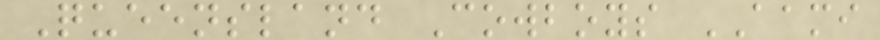Queensland Cowboys AAMI
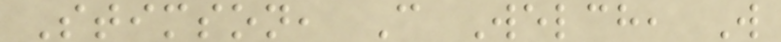Stimson, C Welch, W
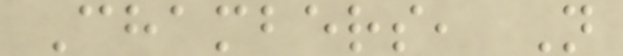Chambers, N
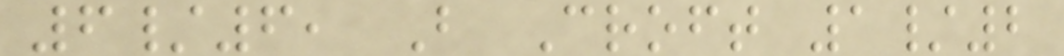6/6, B Croft 1/2
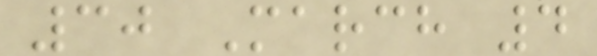30 March 4
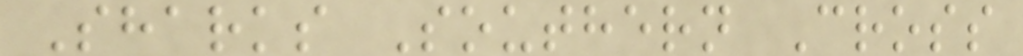Sharks Southern Cross
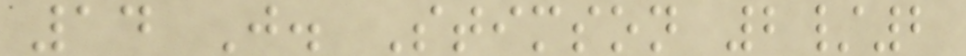14 J. Stimson 2/2
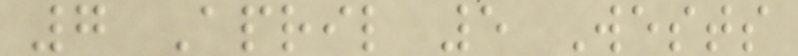7 April 5 Wests
